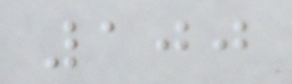100
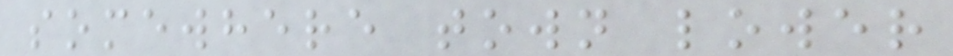somewhere town lower
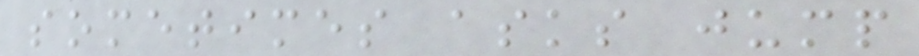sometimes asks jump
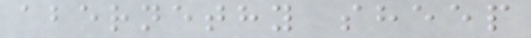abernethy sheep
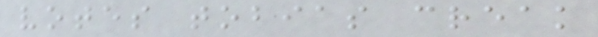votes tobias creak
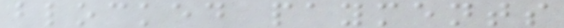blocked payments
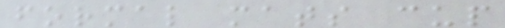formal mats cup
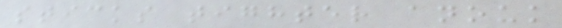sticks tighter anouk
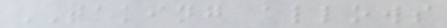TAKING allows
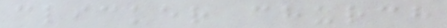clicker church
